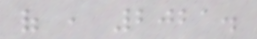of , 2021.
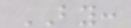BY:
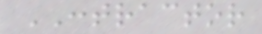CONTRACTOR
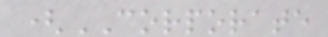(CORPORATE
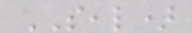SEAL)
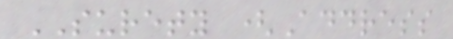SURETY (Address
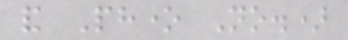and Phone No.)
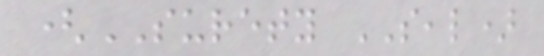(SURETY SEAL)
